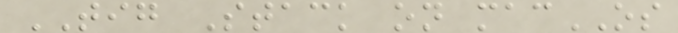TIG Stack on macOS
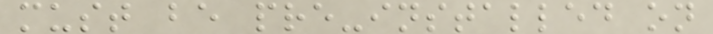must be pre-installed on
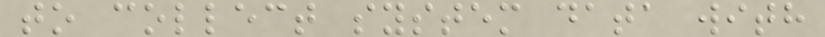to collect system data with
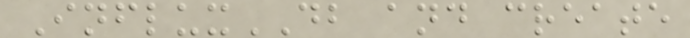InfluxDB and create
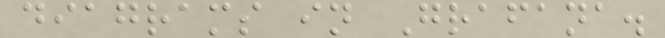diagrams in Grafana.
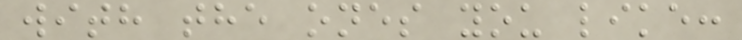with the ones you like:
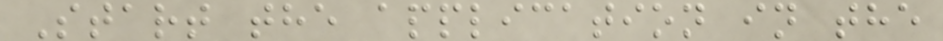Start the application in the
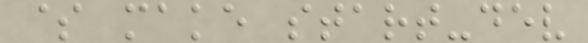$ make start-dev
